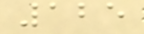125
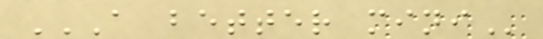A BETTER MINI
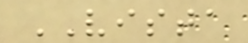VISTA
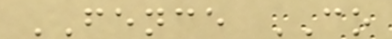FENCE CO
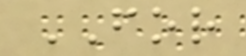FOR
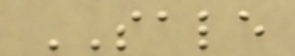SALE
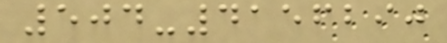504-4156290
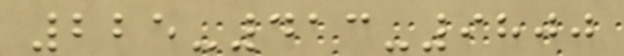225-413-9800
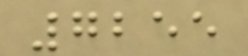7255
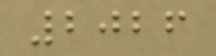2026
